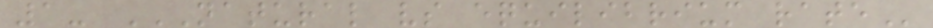1- NATURAL VS EQUILIBRIUM RATE
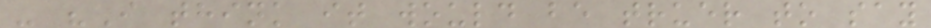- "I think it would be truer to say
